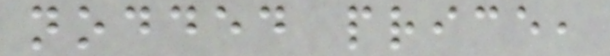nodded price,
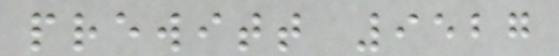prewitt 9527
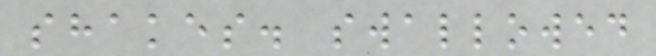shakes. swallowed
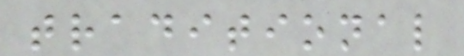traditional
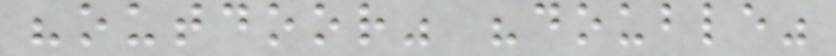"outdoor" "double"
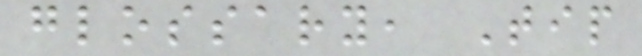glossary, Tip
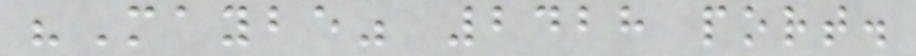"Maybe" 2428 port.
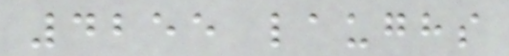4255 laughs
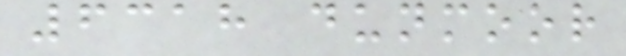6318 dunmoor
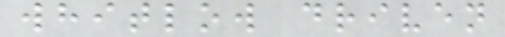whitlow driven
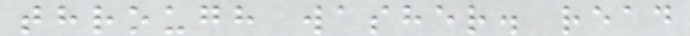through washer. read
